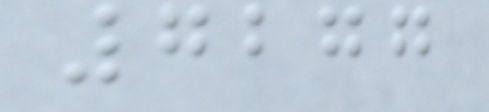7277
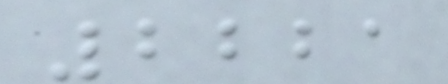2221
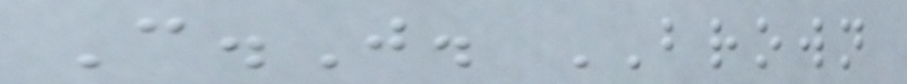C.J. BROWN
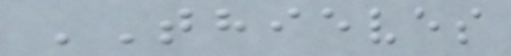THIEVES
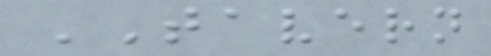TAVERN
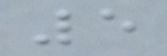5
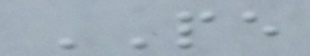PE
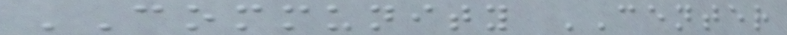COMMUNITY CENTER
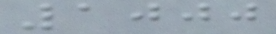1000
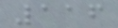116
